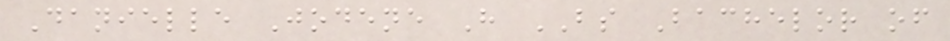Danielle Jodene H BS Bachelor of
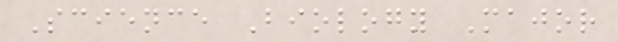Science Biology Major
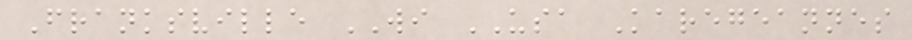Franksville WI USA Karegeannes
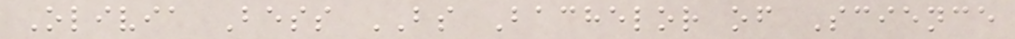Olivia Bess BS Bachelor of Science
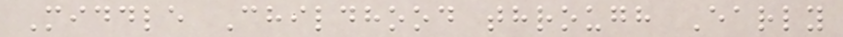Middle Childhood through Early
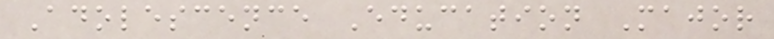Adolescence Education Major
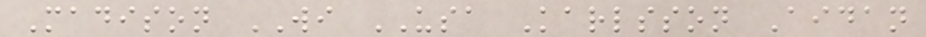Madison WI USA Karlsson Aidan
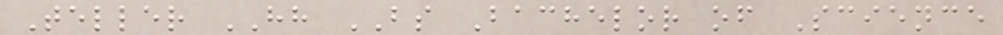Teller HH BS Bachelor of Science
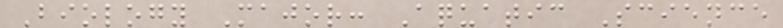Biology Major: Aquatic Science
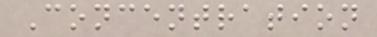Concentration
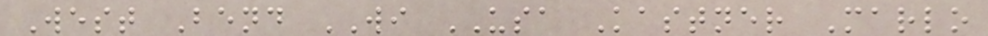West Bend WI USA Kastner Marlo
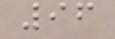96
